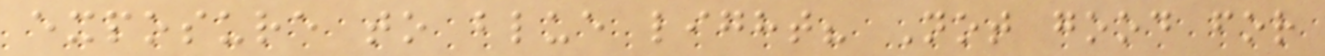exposure to blue light? Not good for
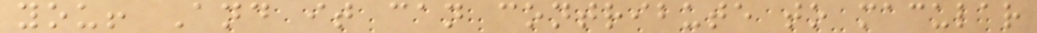you! And it can contribute to macular
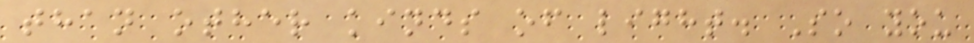than other kinds of light. So you
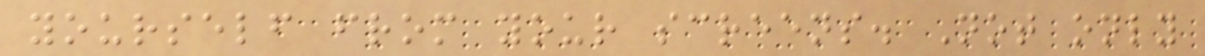yourself from your screens. Not only
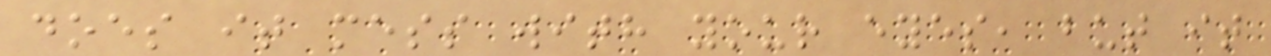does it mess with your eyes, but it
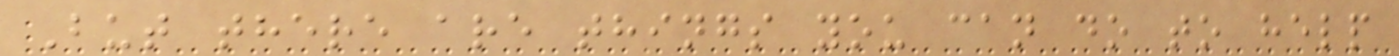But there are things you can do to help
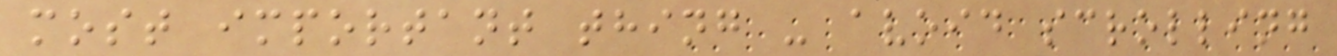most important thing - avoid scrolling
